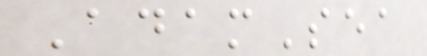AdamSea
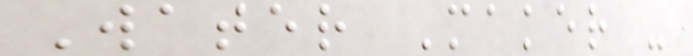Water Maker -
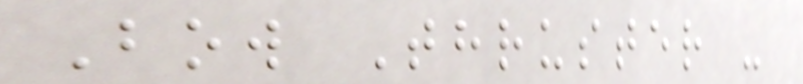Bow Thruster -
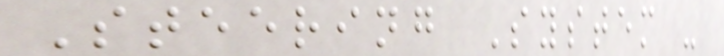Steering System -
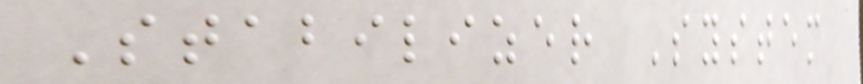Stabilizer System
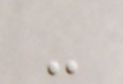-
